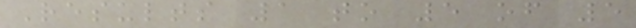Results 1 to 5 of 5
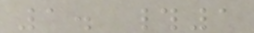1. #1
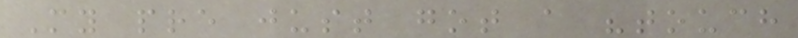My pre just got a "touch
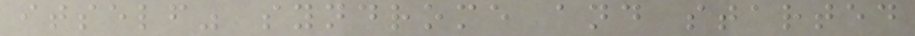itself" syndrome and started
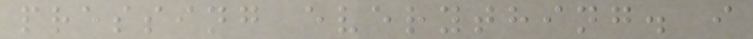pressing everything. i
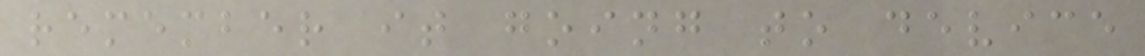remember it going to device
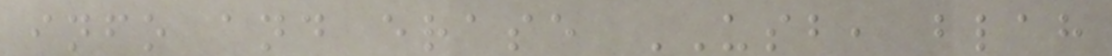info and erase USB, blah
